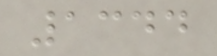1344
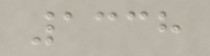1338
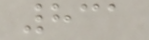831
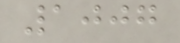1007
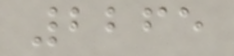2265
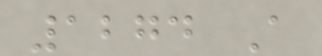1274 A
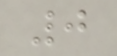0
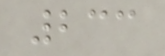233
